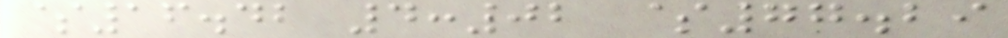$16.42 4:02 $77.29
